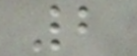2
